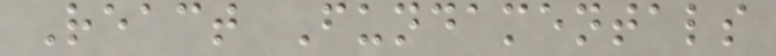React Fundamentals
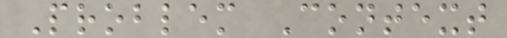Problem Context
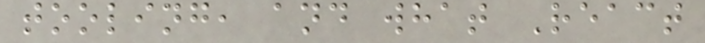tooling, and what React
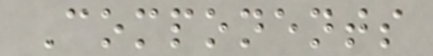Components
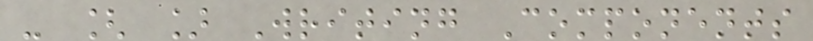- [ ] Writing Components
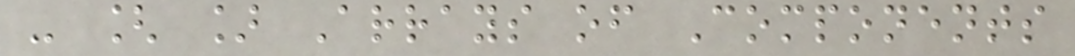- [ ] Arrays of Components
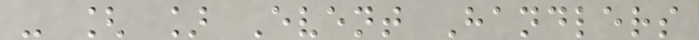- [ ] Event Handlers
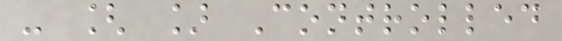- [ ] Controlled
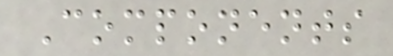Components
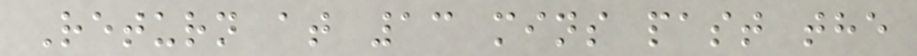Return at 13 mins past the
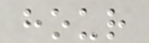hour
